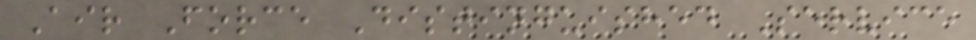Air Force Distinguished Service
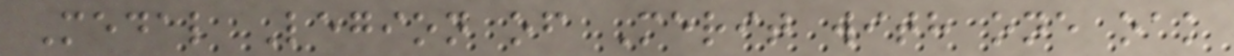Medal Legion of Merit with one oak
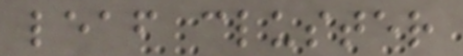leaf cluster
